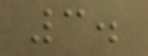3.
